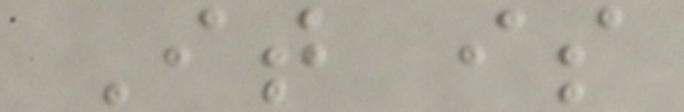It is
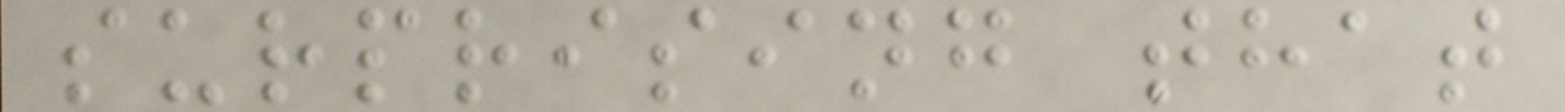surprising that
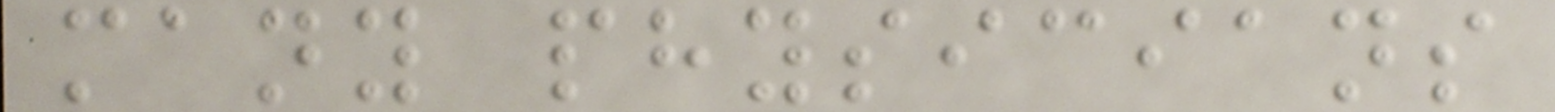many physicians
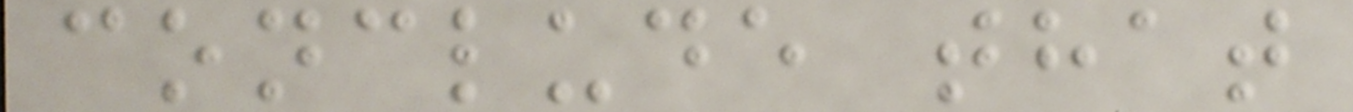conclude that
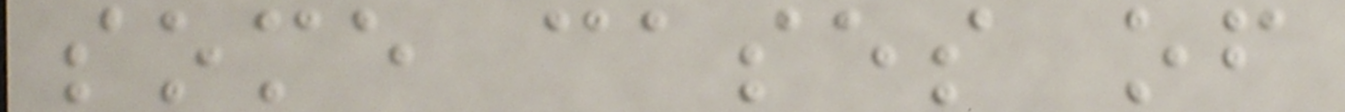some cases of
